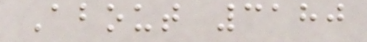About 3180
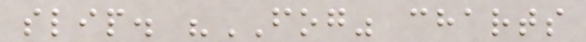slip. "FOG" charts
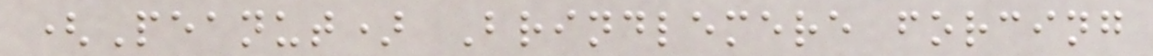(Peanut) Brindlemere forcing
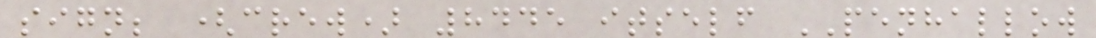sign; (crew) 8445 itself PENHALLOW
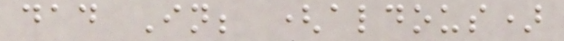dad In; (aldous)
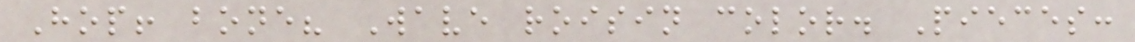Hop! bone? Wave roisin color. Pieces:
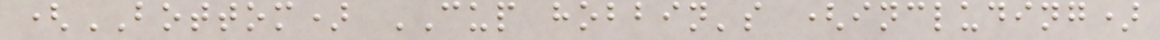(BOTTOM) CUP hobbin's (including)
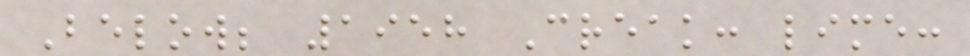Below; 1958 Creak: lime:
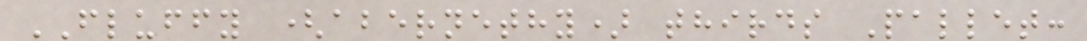FLUFFY (abernethy) thirds Pallet:
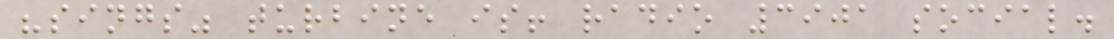"sings" turbine is! radio 3901 social.
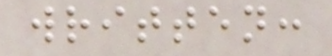written:
